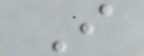I
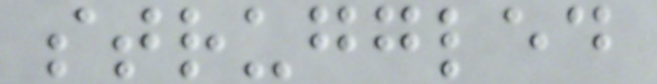struggled
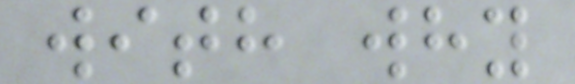with why
